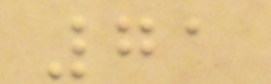71
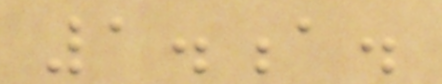1.a.
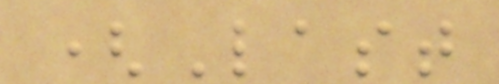(Last
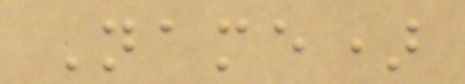Name)
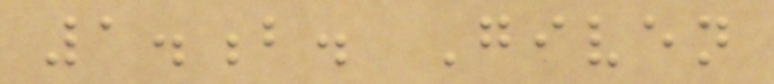1.b. Given
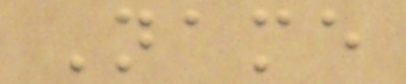Name
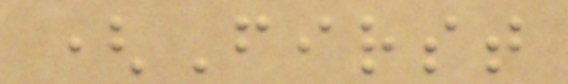(First
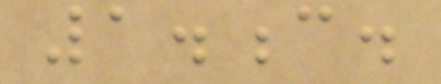1.c.
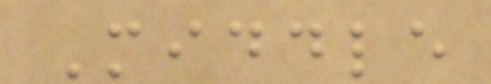Middle
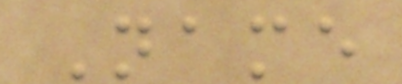Name
